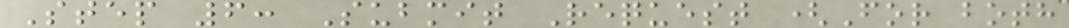Step 6: Submit Request (For both
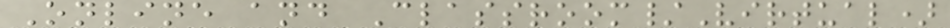Online and Classroom/Virtual)
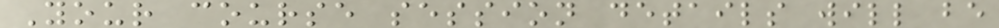Your course session details will be
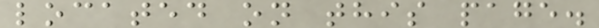located on this page.
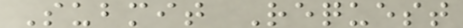Submit Request
